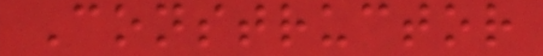Constructor
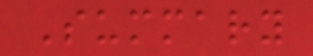Summary
